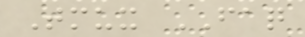Tmux FAQ
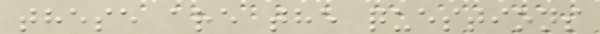these are the questions
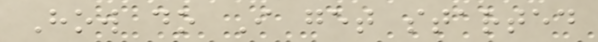How do I get started
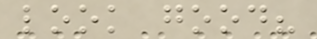look good?
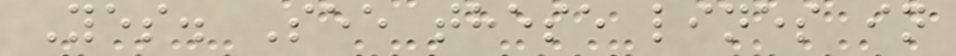Yes. See these lines in
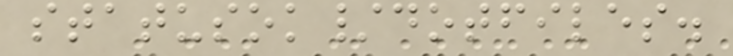statusok/dotfiles.
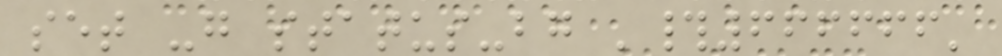set -g status-bg '#666666'
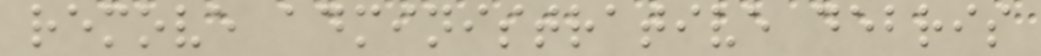remove administrative debris
